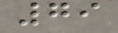79
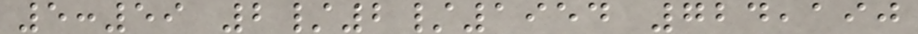5:59 2/2/1954 724,190
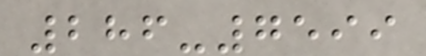286-7599
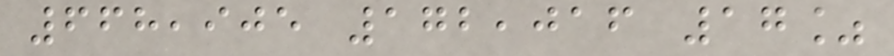668,905 172,016 17%
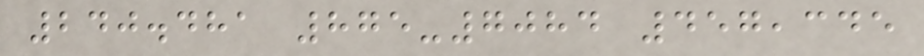240.481 875-7084 457,345
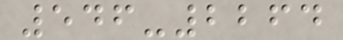546-2264
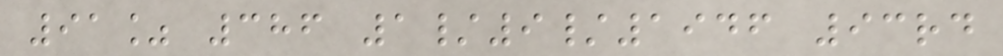91% 386 1/9/1946 93rd
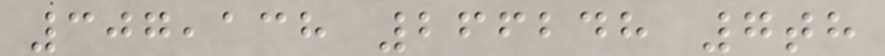307,138 266248 7th
